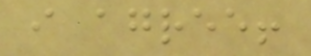i agree!
